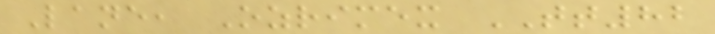Lane, Ozrimex TT82
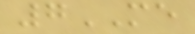7ME
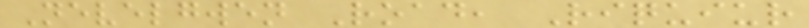Nevelgwen Road, Riquiur
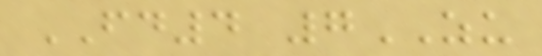FD4 7ZU
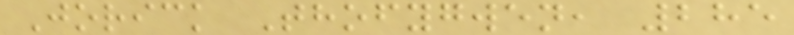Jorick Thofygwen, 285
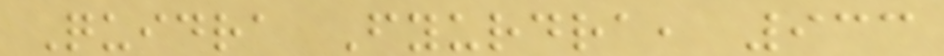Quidra Fyurdra, 933
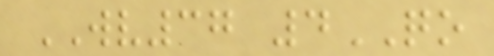WV37 4QO
